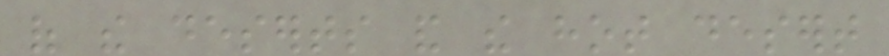of the deserts and the hot desert
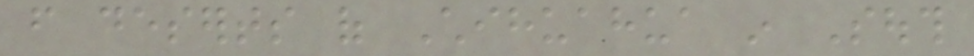from deserts of Chihuahua in South
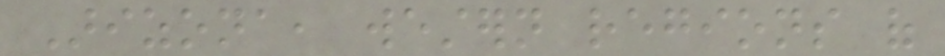Arizona, western regions of
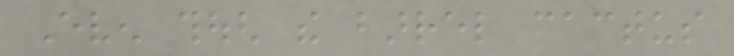Even though the barrel cactus
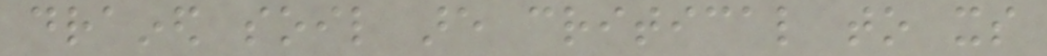drained soil are critical to its
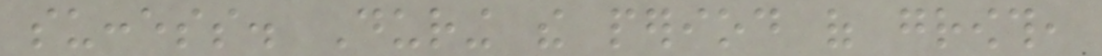success. During the period of growth,
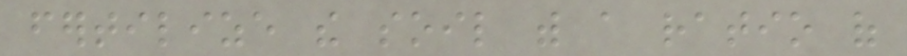fertilize the soil with a ratio of
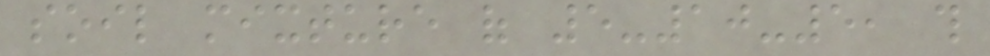soil mixture of 5-10-5, this
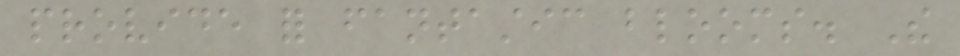provide for fantastic blooms. The
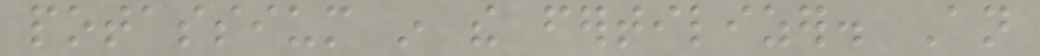potassium in the fertilizer. An
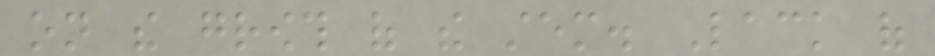on the growth of the stem. Lack of
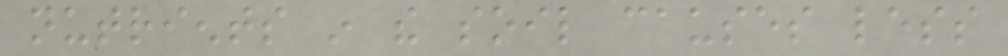nutrients in the soil causes less
